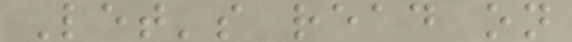Let's read on
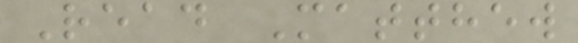Read Matthew
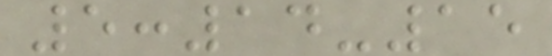5:14-15
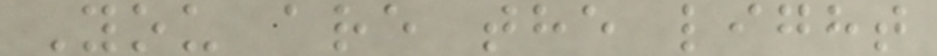You are the light
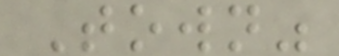Town"
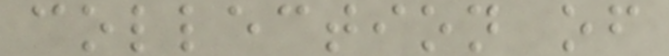collection of
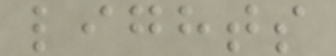lights
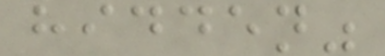hidden"
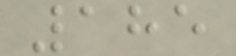185
